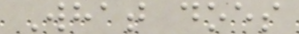What does
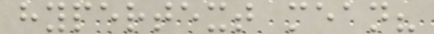hypertext mean?
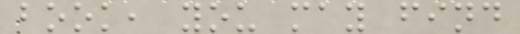book, you may find
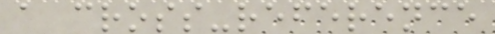a cross-reference
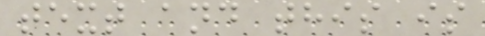text and this is
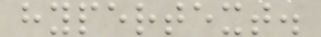hypertext.
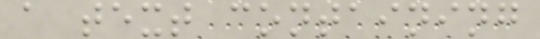a text containing
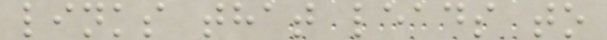links that leads to
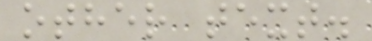other text.
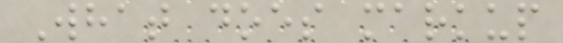What does markup
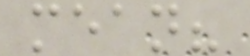mean?
